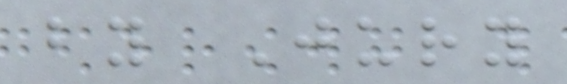by Jury
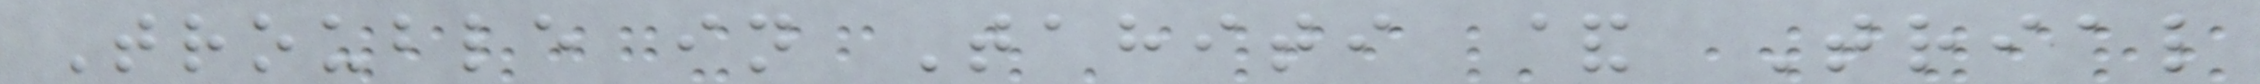Trouble in Tahiti & Trial
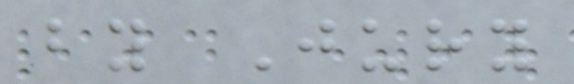by Jury
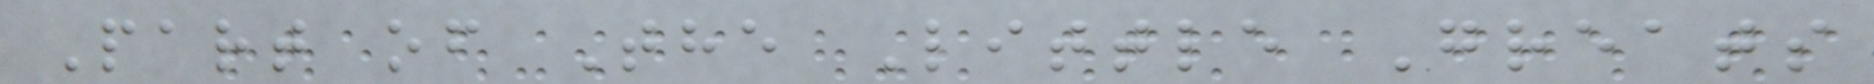Part of The Little Greats
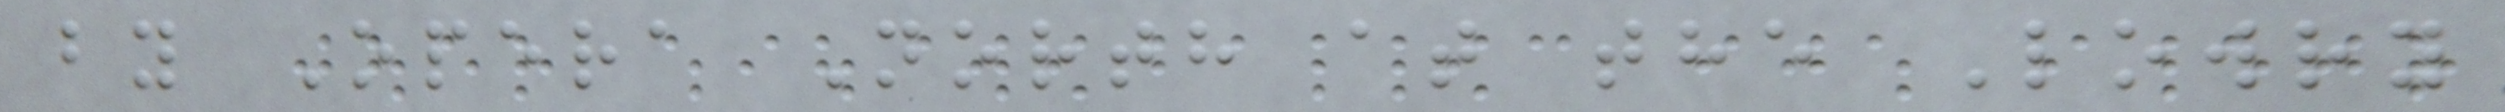by Opera North at the Lowry
